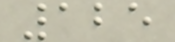125
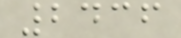2436
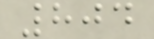804
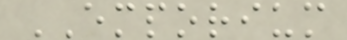EMPORIUM
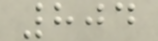804
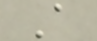A
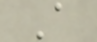A
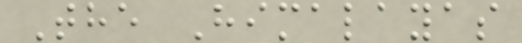The Himalayas
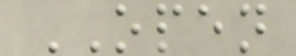OPEN
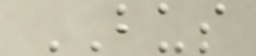BUS
